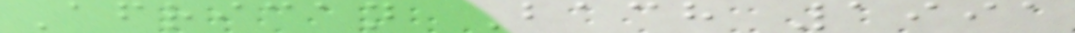African Bach 1991
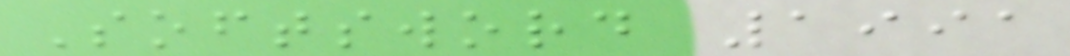Softsword 1991
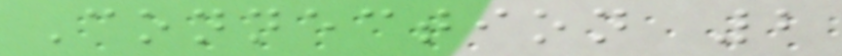Connection 2
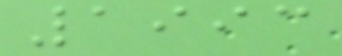1993
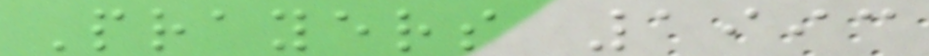Prayers 1993
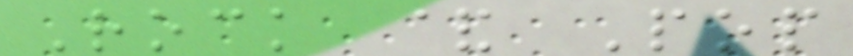Rock & Pop
